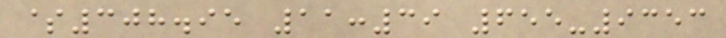$308.95 11:39 655-9353
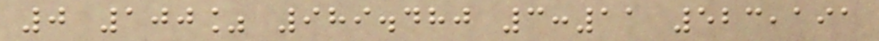0 100% 989.480 3:11 523,191
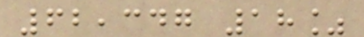62,347 18%
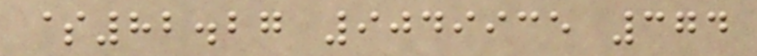$82.27 9049935 374
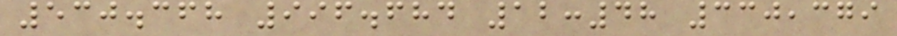530.368 996.684 12:48 330,379
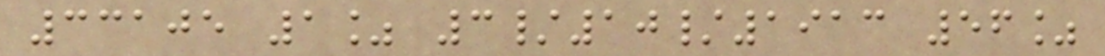33105 1% 3/10/1913 56%
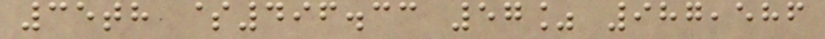35th $496.33 57% 987,586
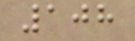108
